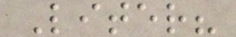Liter?
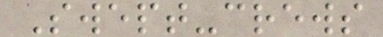Swept-crews
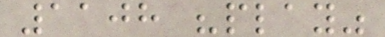1108 "play"
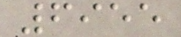6955
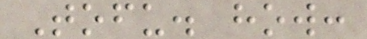Tofu. how:
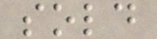sold
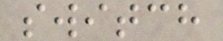switch
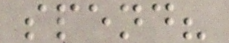spend?
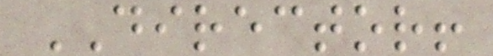DIRECTOR!
